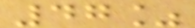47%
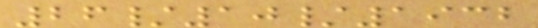26/10/1932
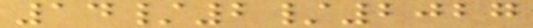14/2/2027
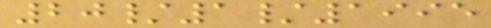20/1/1995
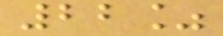22%
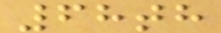68th
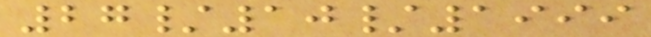27/10/1999
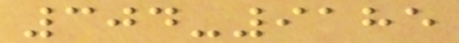304-9185
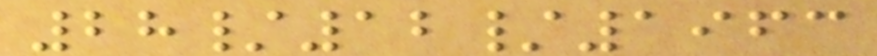28/12/1963
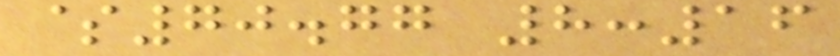$70.77 8:16
